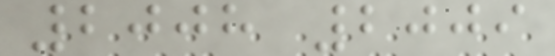2008 2009
